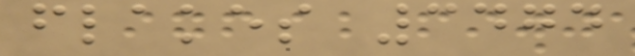flakes 3474
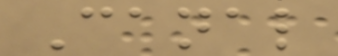Canal
